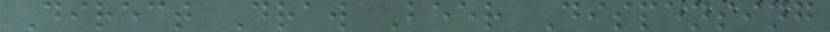Direct Draw Beer Dispensing
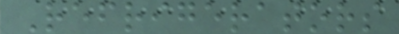Refrigerators
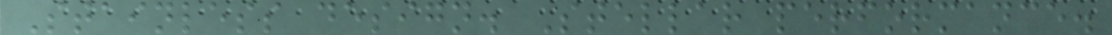Stainless design. Stellar performance.
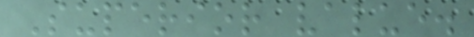Superior value.
